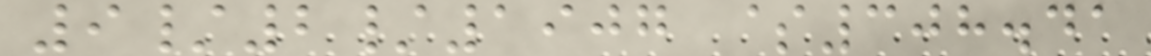9/2/1907 $308.41
